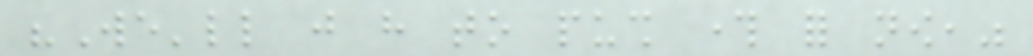"We'll just have to push through for now,"
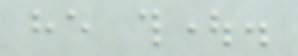he thought.
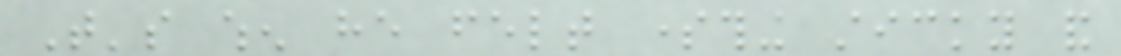That's when he felt something sticky and
